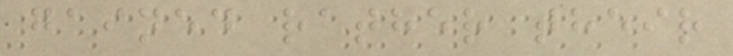gained rather their
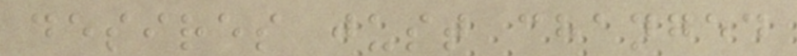desires just changed
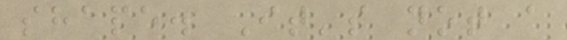shape. It's not a
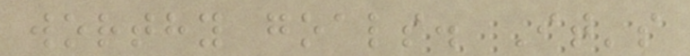worthy goals. It's
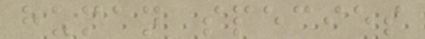human species
